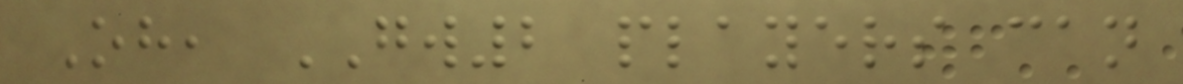Oh, GW2 players can
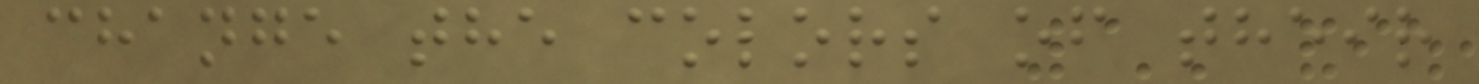change the colors of their
